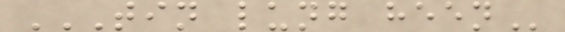TIN LUNG HEEN
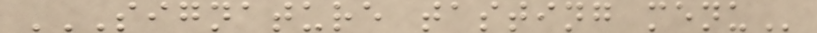SIGNATURE TASTING MENU
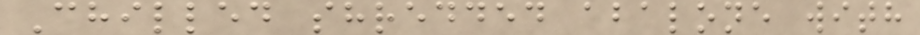Chilled shredded abalone with
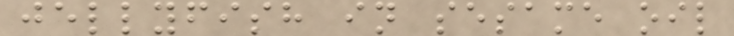jellyfish in sesame oil
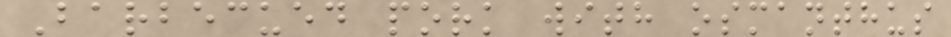Barbecued pork with osmanthus
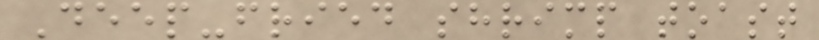Deep-fried shrimp toast
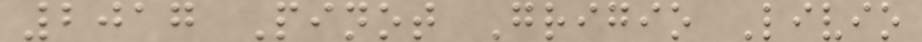2017 Pinot Grigio Livio
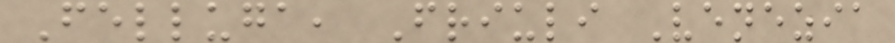Felluga, Friuli Venezia
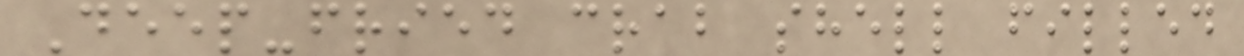Deep-fried crab shell filled
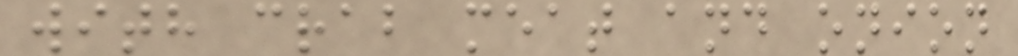with crab meat and onion
